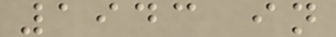1943 in
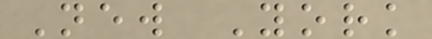New York
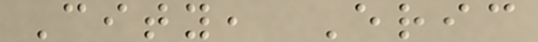City, Eric
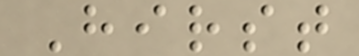Hirst
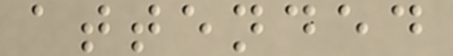attended
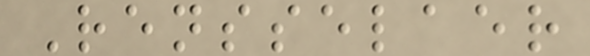Rensselaer
